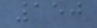150
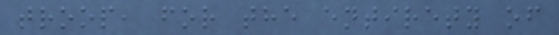troop, for the entirety of
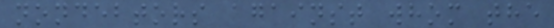nondebtors against whom the
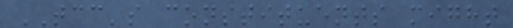TCC's constituents might
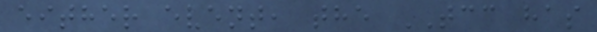either event, the TCC has
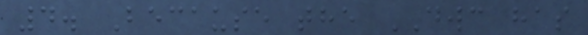4. Because the DWC has
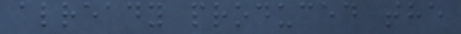already produced the
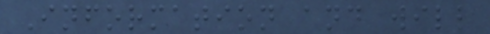Information and will
